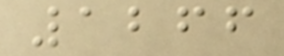1266
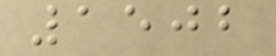1502
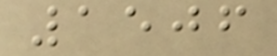1506
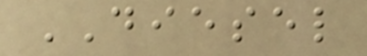DIESEL
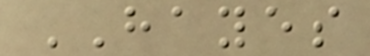HAYES
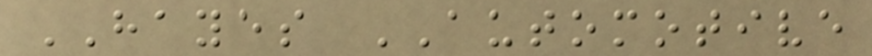HAYES AUTOMOTIVE
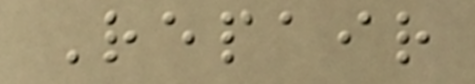Repair
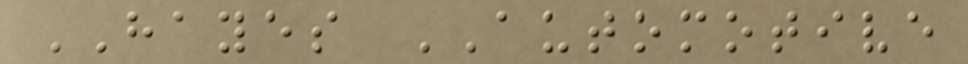HAYES AUTOMOTIVE
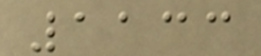1133
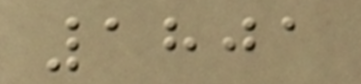1801
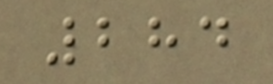284
